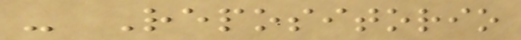- Repositorio
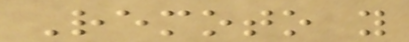Remoto y
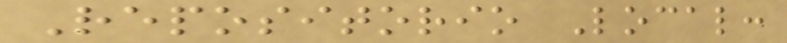Repositorio Local:
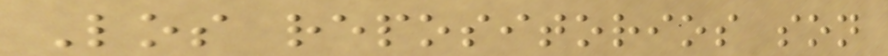Los repositorios son
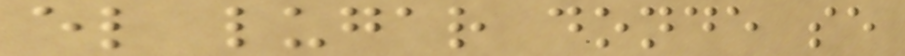el lugar donde se
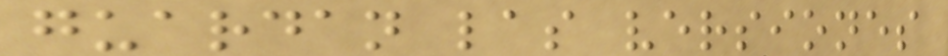guardan las versiones
